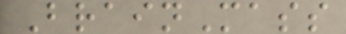BrainMass
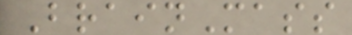BrainMass
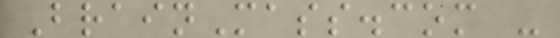BrainMass.com -
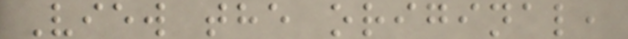View the original,
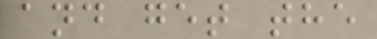and get the
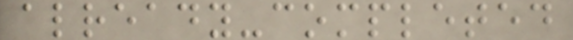already-completed
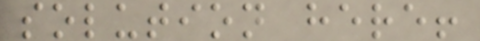solution here!
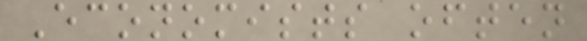Economists often
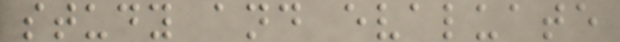study and evaluate
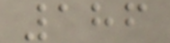186
